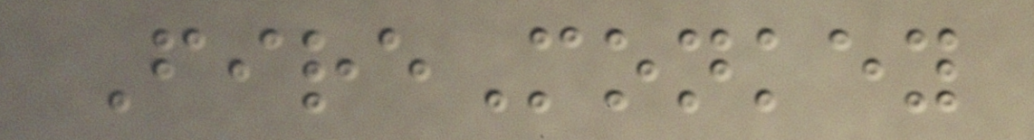FireMonkey
